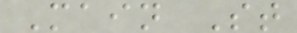Main St
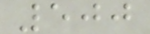500
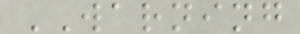WARNING
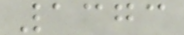1373
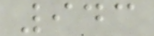943
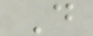D
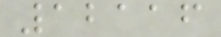12116
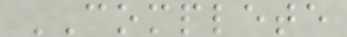COMPLETE
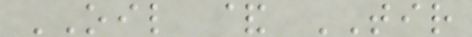OIL & TIR
